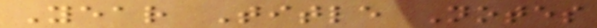Year Title Notes
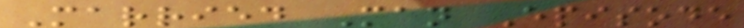Married Man Episode
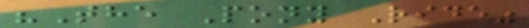"The Pony Ride"
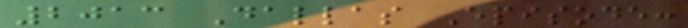2013 Dallas Episode:
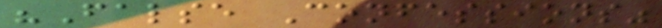"False Confessions"
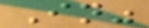In"
